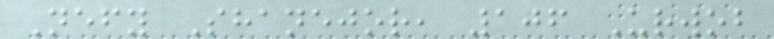Nefy Shanejor, 106 Urwob
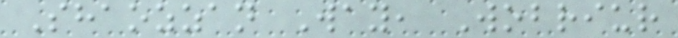Shaozzan Way, Wobriur
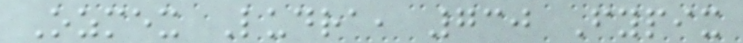Ozmex Ludra, 730 Fypix
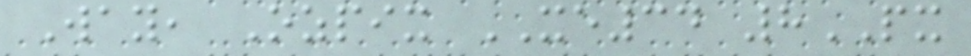Way, Ozpix XE34 8PX
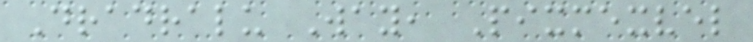Dradralu Way, Pixmexvel
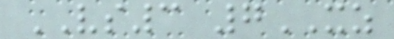VS3 7XZ
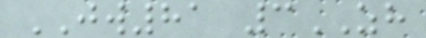JW81 3ZH
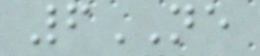6NE
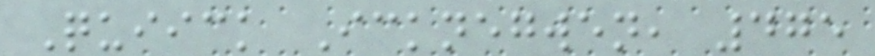Quiick Icknegwen, 475
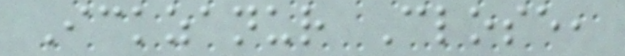Ickzanur Close,
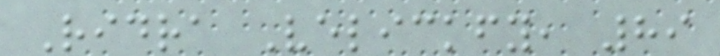Ridra Velickfy, 89
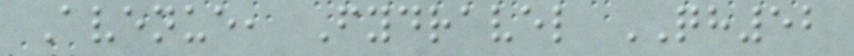Avenue, Fydravel QH52
